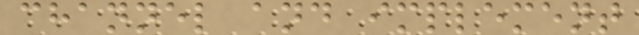channel and implement
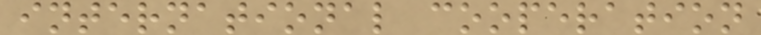international cooperation
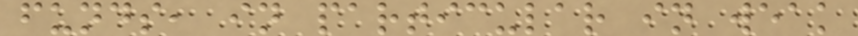funds, in particular in weak
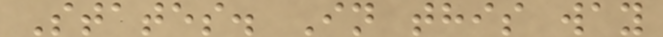States. In this way
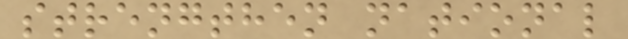strengthen national
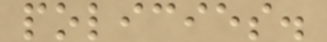policies.
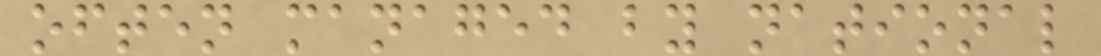often managed by national
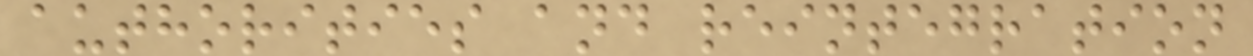authorities and reintegration
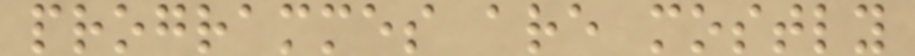programmes are mostly
